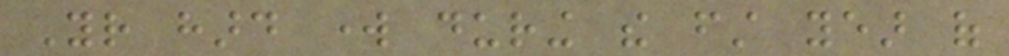Your hard work during the first year of
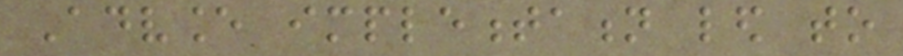Advance implementation led to
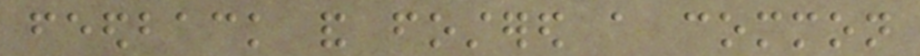feedback and fostered a common
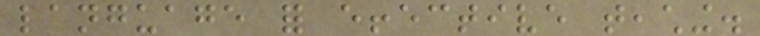language for effective teaching.
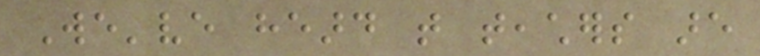We've heard that teachers are
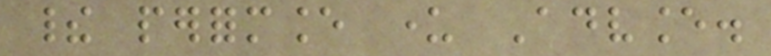their performance under Advance.
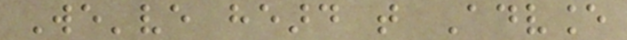We've heard that Advance
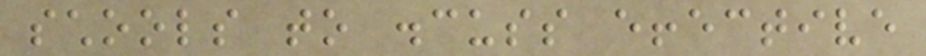schools to discuss effective
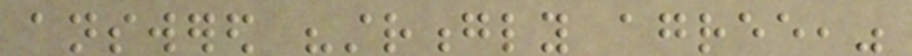answered "strongly agree,"
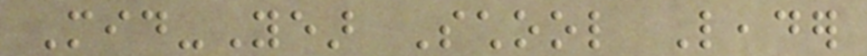Mid-Year School Leader
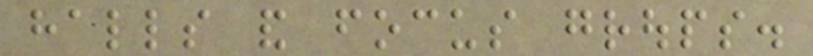halls and focus groups.
